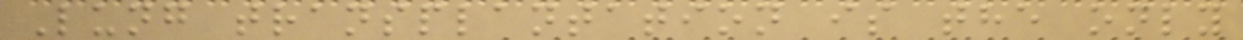Lung transplantation is the only
